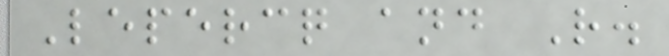Lepercq and R.
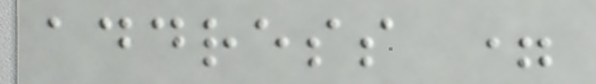address =
